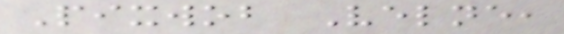Pixwob Velne,
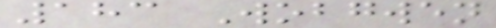183 Wobgwen
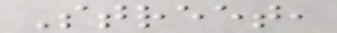Street,
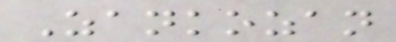Zankozan
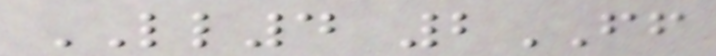LL4 2FF
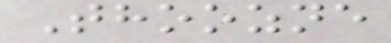Thoozne
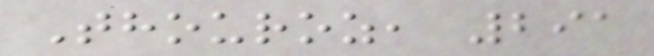Thouroz, 291
